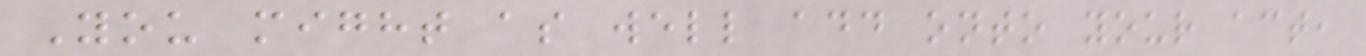You might as well add onto your act,
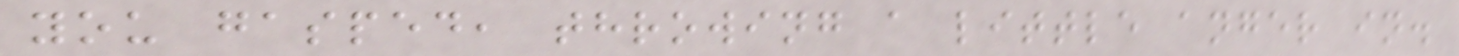you gasped, throwing a little anger in.
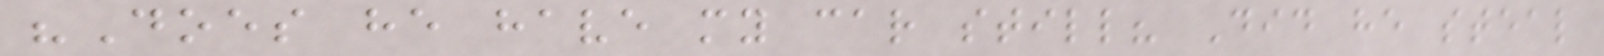"Does he have my car still? Did he steal
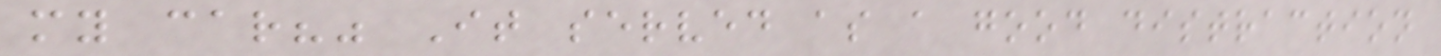my car?" It served as a good distraction
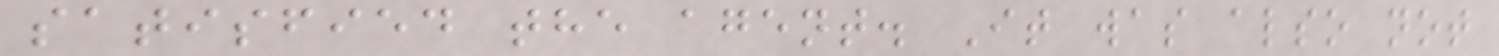satisfied the agent. It was also not
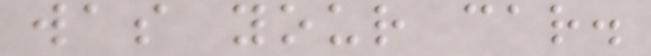was your car.
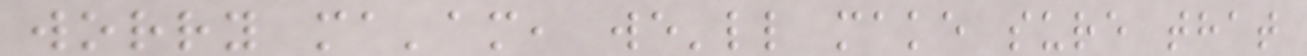worry ma'am, we'll make sure that
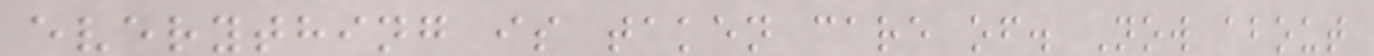everything is taken care of. Now about
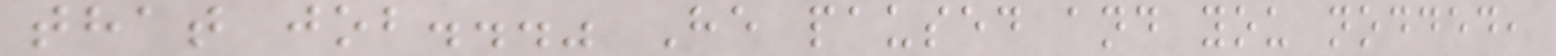that job..." He paused and you nodded,
